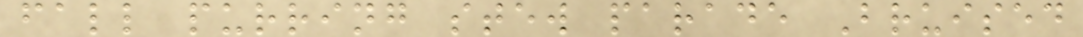fall purring stew parade Bruised
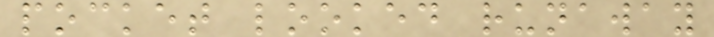pocket looked runaway
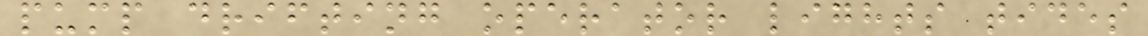pump drifting operator lights tides
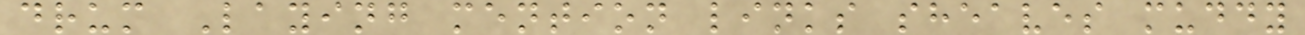drum Laying mention links sheaves muddy
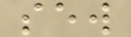sew
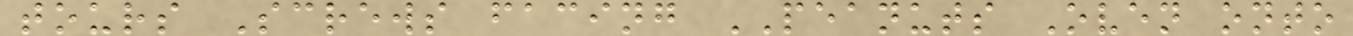tours Screws facing PEANUTS Oven onto
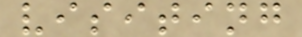visiting
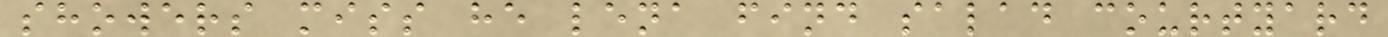showers miss he lena find salad courtyard
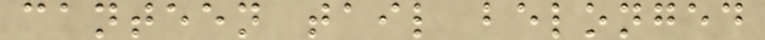canteen tail belonged
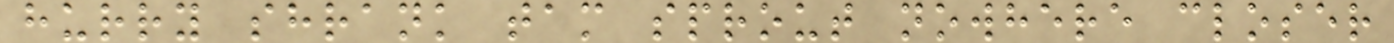hurry shrank tam sprout nowhere closer
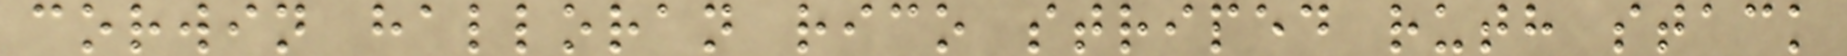corwin halloran rico striped ruth stack
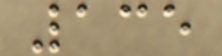135
